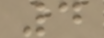4
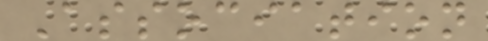Association
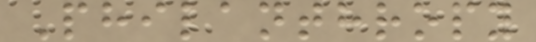Philanthropy
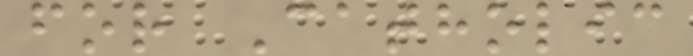for Catholic
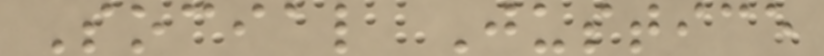Social Justice
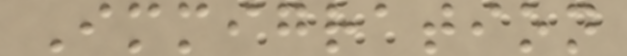Immigration
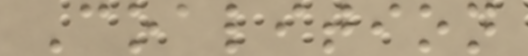Coalition
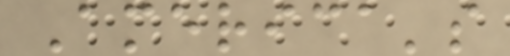America's
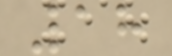18
